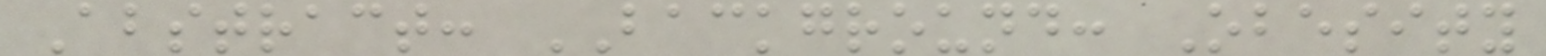Abstract: BACKGROUND: Obesity
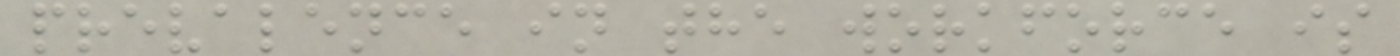prevalence in the workforce is
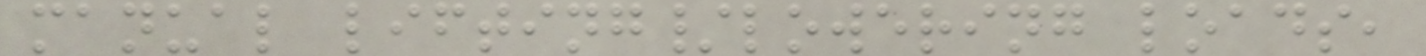manual lifting/lowering loads,
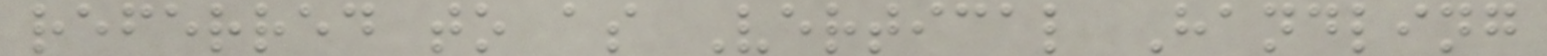referred to as Vertical Handling
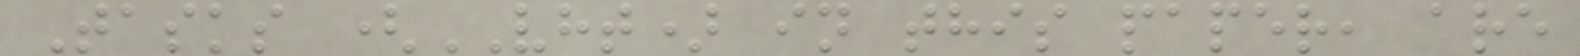Tasks (VHT) in this paper, are
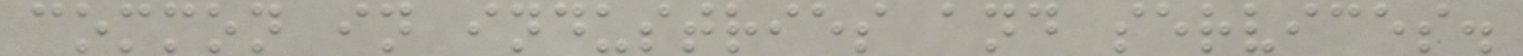common in industries and services.
